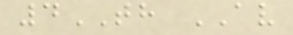4TH AV
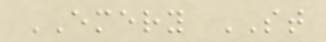EMERY ST
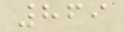869
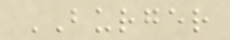BURGER
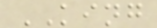KING
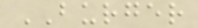BURGER
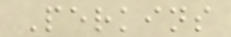Perkins
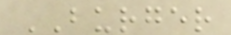BURGER
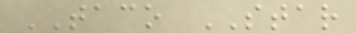TACO STAR
